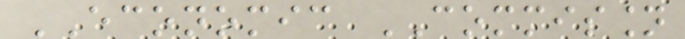ECONOMIC COMMISSION
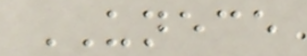UNECE
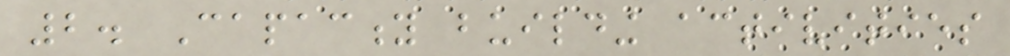2. Capacity building activities
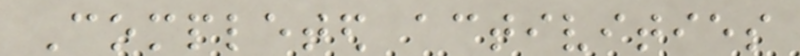Completed activities
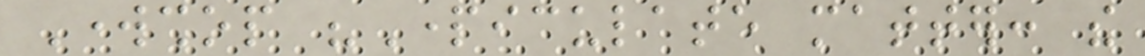Workshop "Particulate matter: the
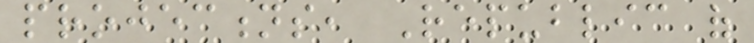projections, Republic of
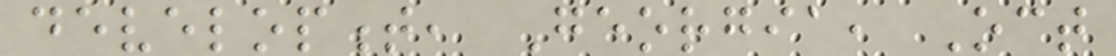development, Georgia, Oct
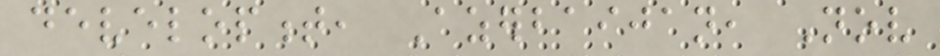development, Azerbaijan, Nov
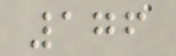176
